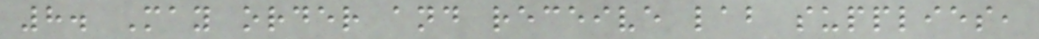8. May order and receive lab supplies,
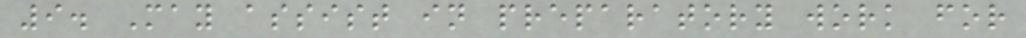9. May assist in preparatory work for
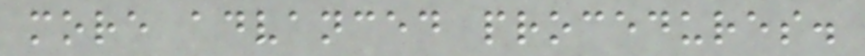more advanced procedures.
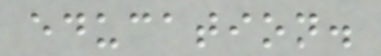education.
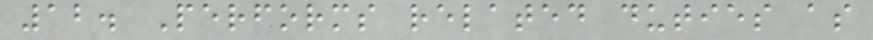12. Performs related duties as
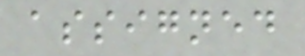assigned
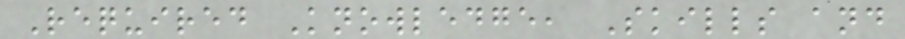Required Knowledge, Skills and
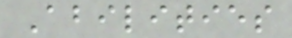Abilities
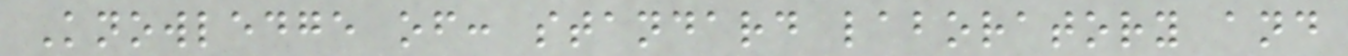Knowledge of: standard laboratory and
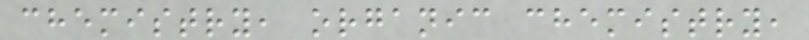chemistry, organic chemistry,
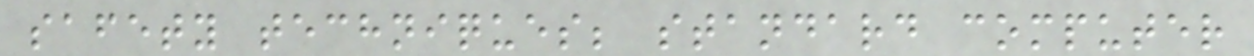safety techniques; standard computer
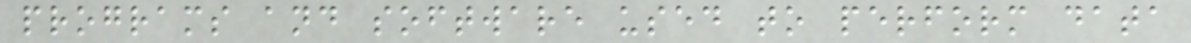programs and software used to perform data
